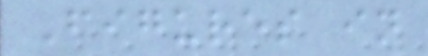Figures in
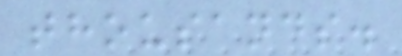thousands.
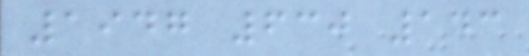1947 630 143
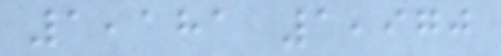1,181 1,970
